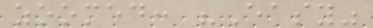zoomed: "Easy"
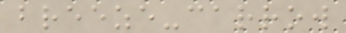breeze-carrow
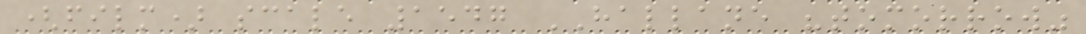(film) scale 1547 HALLANE "tomorrow"
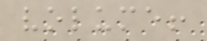volume!
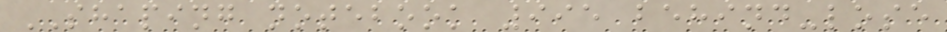SHAPING notebook 995 behind-lose
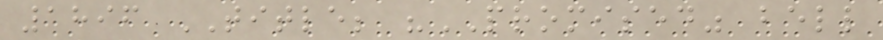1896 TITLE; "PROMISED" bell
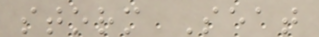storm Seat
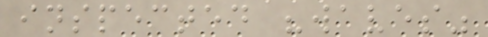inspected "waves"
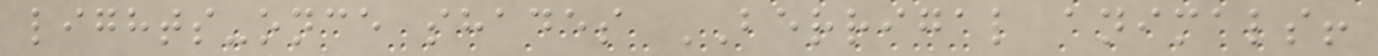lights-once shades BERRIGAL animals!
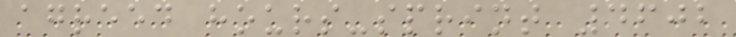agreed hours-sprint 4602
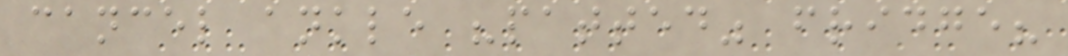cancel ankle "patted" fridge?
